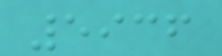5936
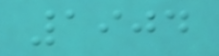1904
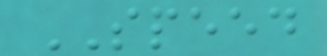SPEED
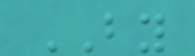BY
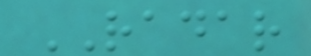RADAR
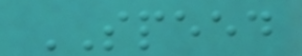SPEED
